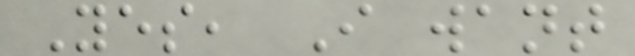Yes, I want
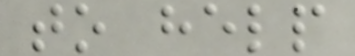to help
